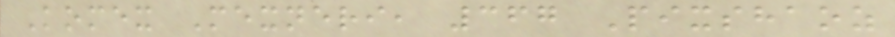Komex Mexneri, 367 Pixshaoz
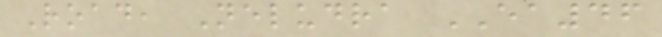Road, Neludra EA46
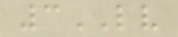3LV
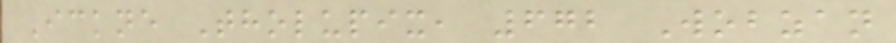Ickne Tholupix, 672 Wobzan
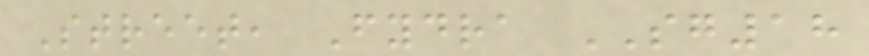Street, Fydra SG18
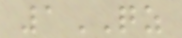1QZ
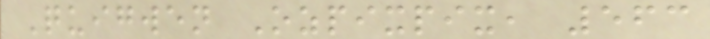Quigwen Ozpixpix, 563
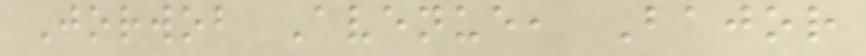Jorwob Avenue, Bajor
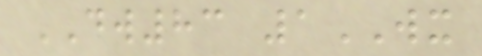DW83 1WX
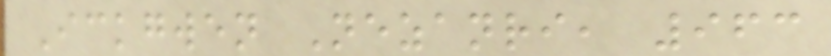Ickgwen Nezanri, 963
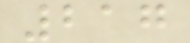217
